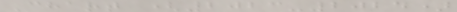Chart (2023-2024)
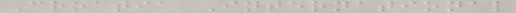Croatia International
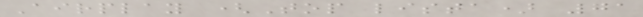Airplay (Top lista) 71
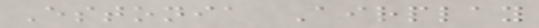Estonia Airplay
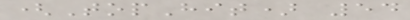(TopHit) 54
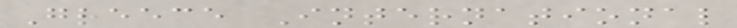Greece International
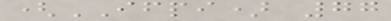(IFPI) 77
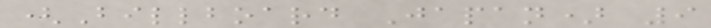(Billboard Japan) 9
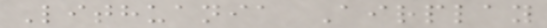Lithuania Airplay
